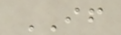IF
